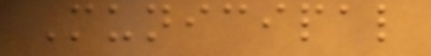Municipal
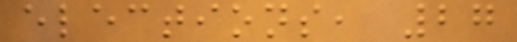elections, 27
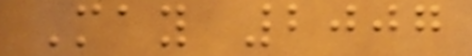May 2007
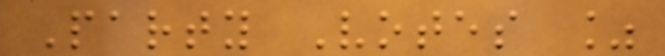Party Votes %
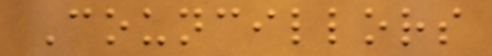Councillors
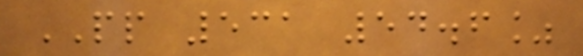PP 531 54.6%
